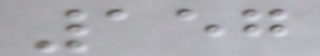157
